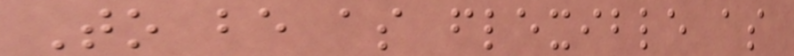To be as flexible as
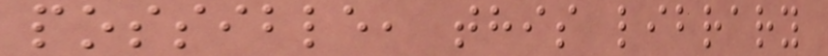possible, this library
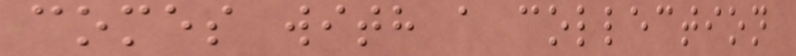comes with a collection
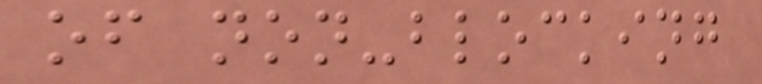of non-blocking
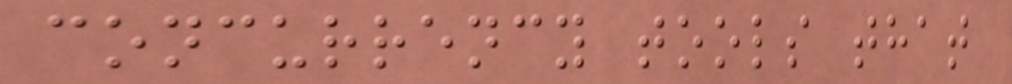concurrency tools that
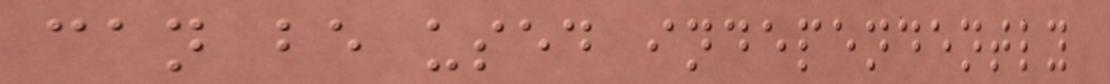can be used independently
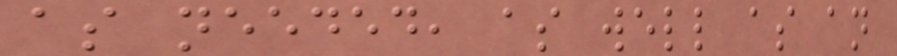as needed, as well as an
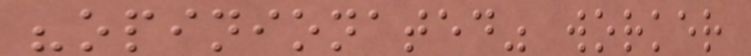"opinionated" worker
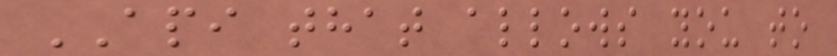API that allows you to
